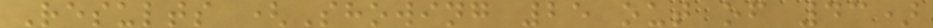Results (Showing 25 out of 43)
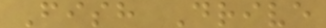Fish Drive
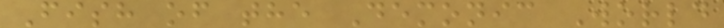Fish of the Demonic World
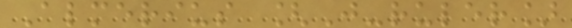Almerius [J-ruler]
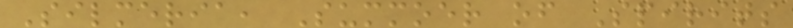Silmeria, Summoer of Spirits
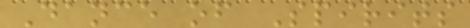Dance of Spirits
